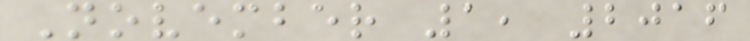November 1, 2016
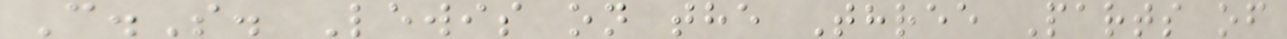C.S. Lewis on the Three Parts of
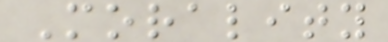Morality
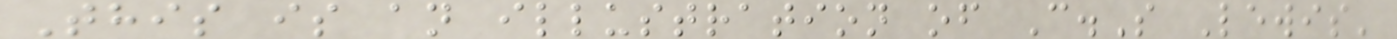This is an illustration of C.S Lewis'
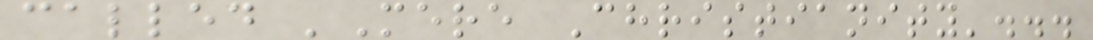called 'Mere Christianity'...
